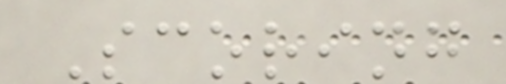Scoring
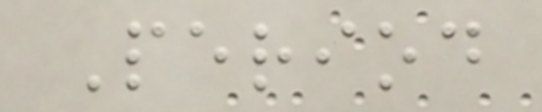Period
